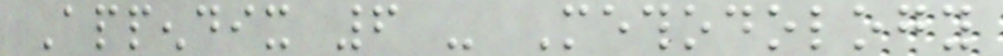Appendix 6 - Methodology
